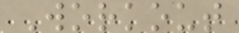Workout
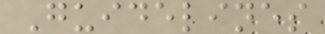Guidelines
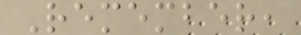Remember,
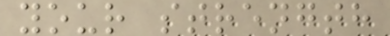your strength
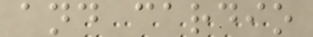and cardio
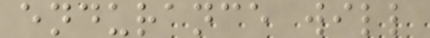endurance will
